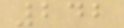242
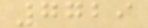7729
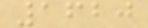1620
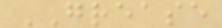GREASE
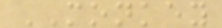MONKEY
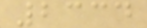2334
